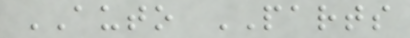AUTO PARTS
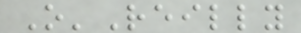O'Reilly
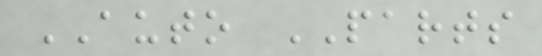AUTO PARTS
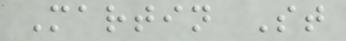Martin St
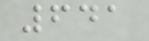641
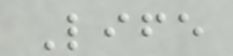Life
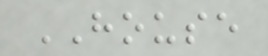HOUSE
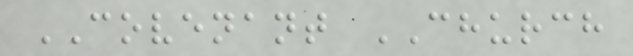COVENANT CHURCH
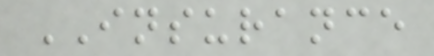INSURANCE
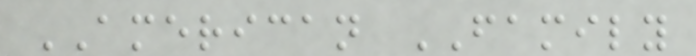AMERICAN FAMILY
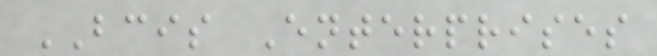BCIS Enterprises
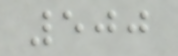500
